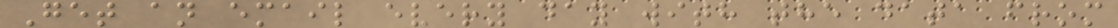Get an email every day with the data from
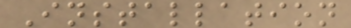Installation
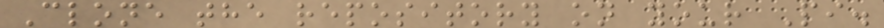Clone the repository on your Pi.
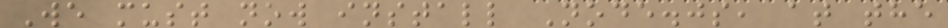We must now install Node.js, at the
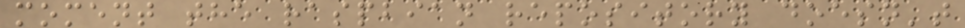moment the raspbian repository doesn't
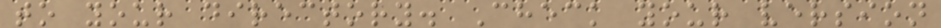to your directory. Check your version
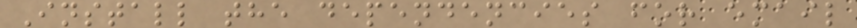Install the dependencies for email
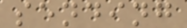sending
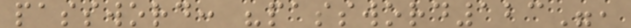password: "password123",
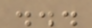...
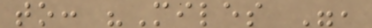to: "Miles ",
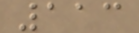113
